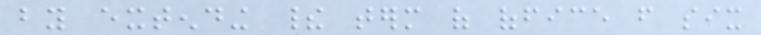by extending their term of office from six
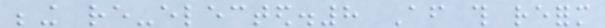being re-elected.8 After this reform
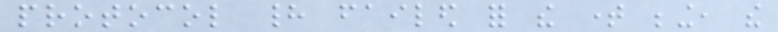protocol had failed for the time being, the
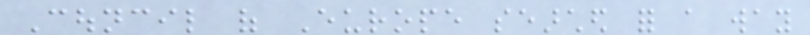Council of Europe searched for a way
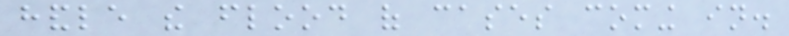handle the flood of cases coming in.
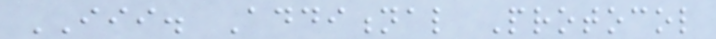III. Additional Protocol
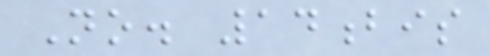No. 14bis
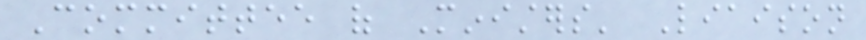Committee of Ministers' Liaison
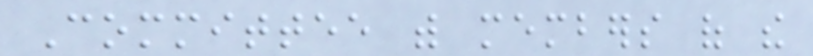Committee with members of the
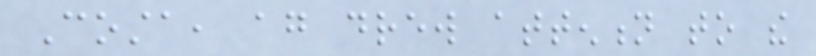Costa, again drew attention to the
